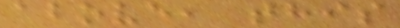above, this
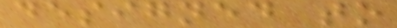designed to
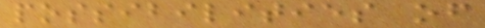possibilities of
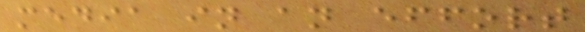media in an effort
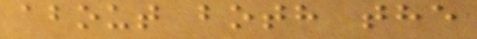about both the
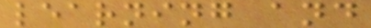learning and
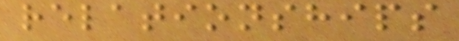relationships
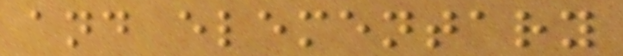and elementary
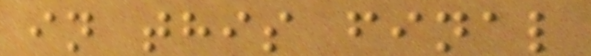in this final
